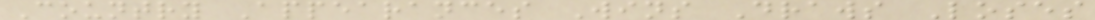Country Appearances Wins Draws Loses
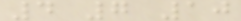4 7 10
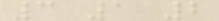3 1 2
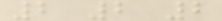2 2 2
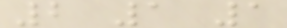2 1 1
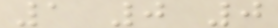1 0 0
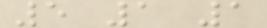5 1 1
